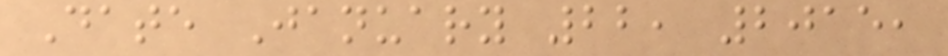Date January 22, 2015,
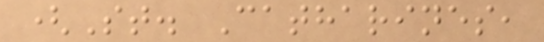(St. Catharines,
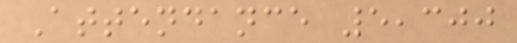Attendance 5,300
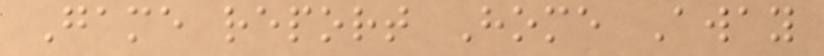Game report Home Away
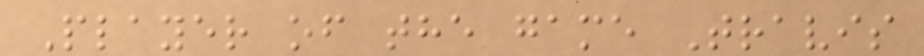Player of the game Travis
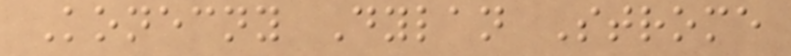Konecny Dylan Strome
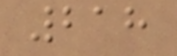218
